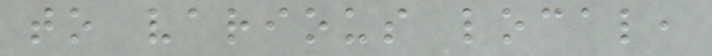to various local,
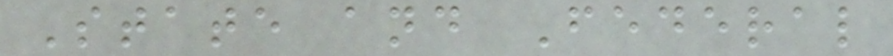State and Federal
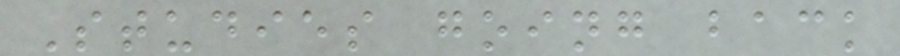Studies going back
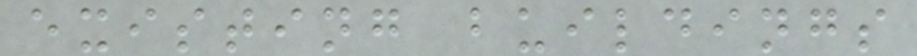existing buildings
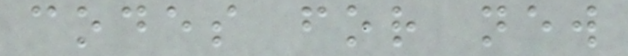codes for new
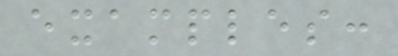examples:
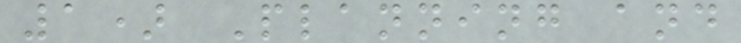1) Planning and
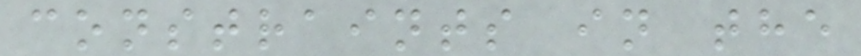constraints in the
